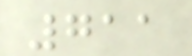711
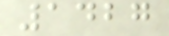1427
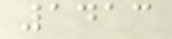1413
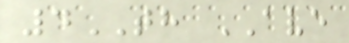4TH AVE
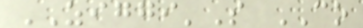ZIGGI'S CO
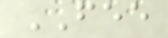FEE
